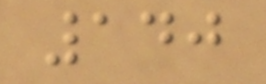140
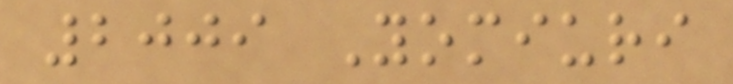2009 Yomiuri
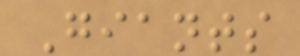Giants
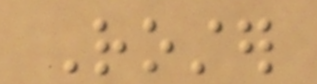Roster
